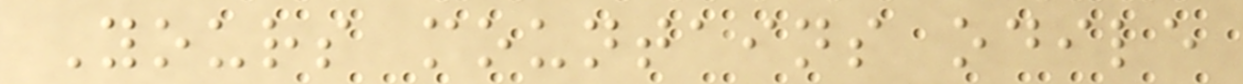Yours mountains odile
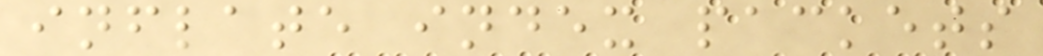inflate index packets
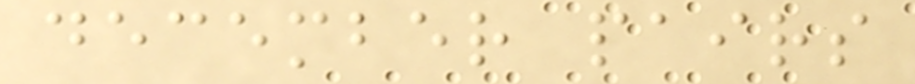december pairs
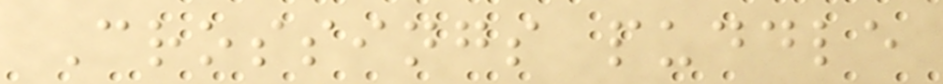Crossings puddle
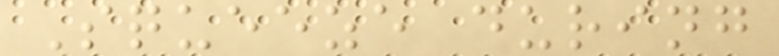Squeeze during
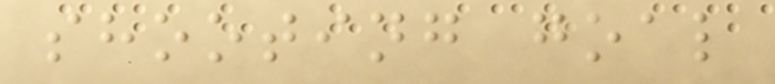shooting goal
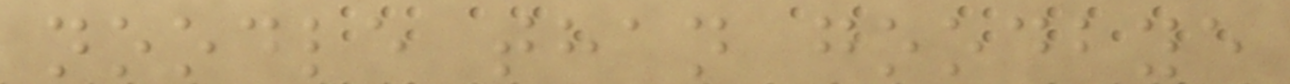noodle than goodbye
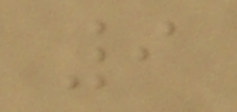9
